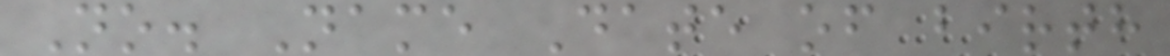No. Name Date of birth
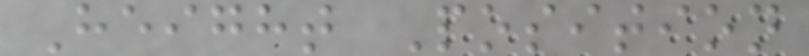Height Position
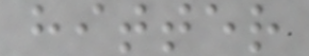hitter
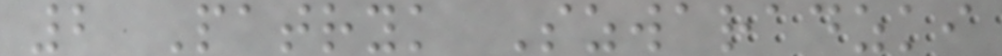2 Patryk Szwaradzki
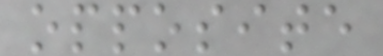opposite
